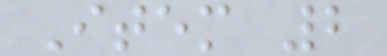Item 2
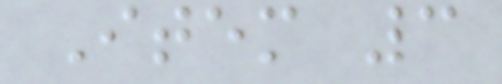Item 3
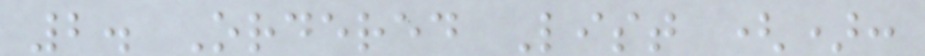2. Ordered List ():
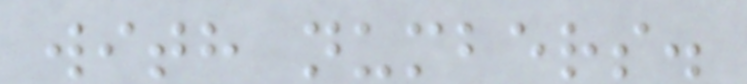with numbers.
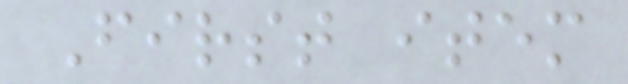First item
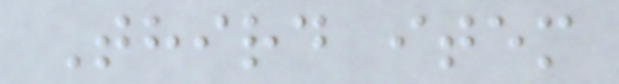Third item
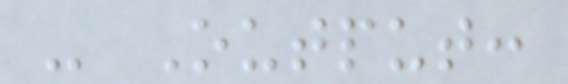- Output:
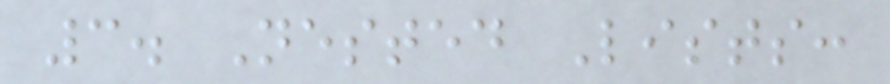3. Nested Lists:
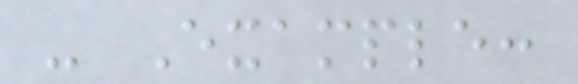- Example:
